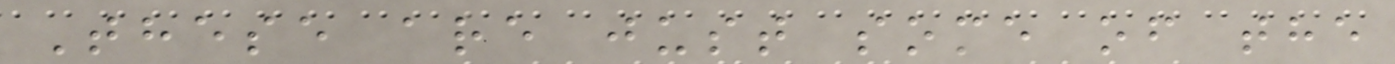These are just some of the
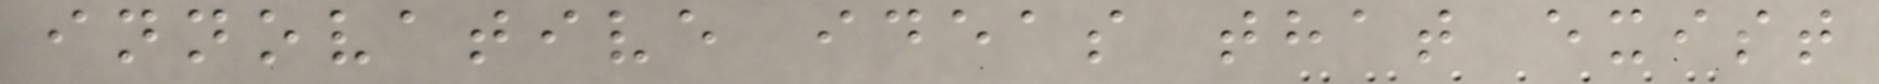innovative ideas that exist
